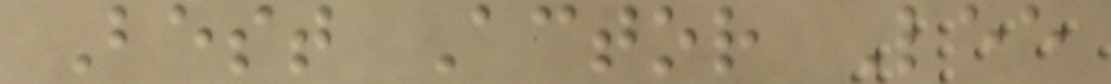Best Actor Lee
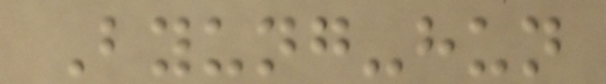Byung-hun
